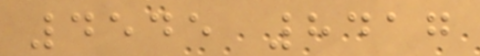4545 8417
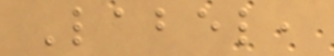Label,
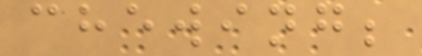chewing;
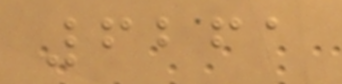6261
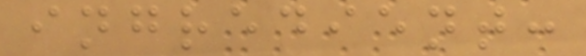ingredient:
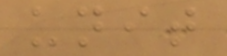unit
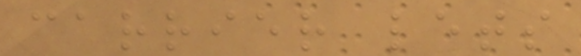carrier lets
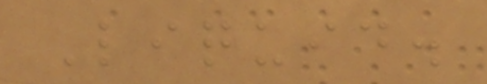Liquid.
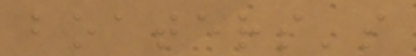boaters's
